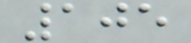105
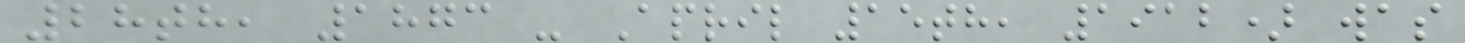28th, 1873 - April 15th, 1912) was
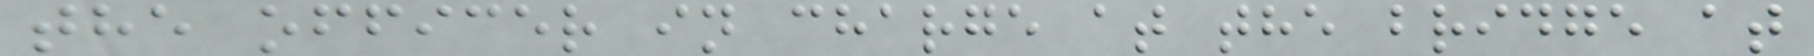the officer in charge at the bridge at
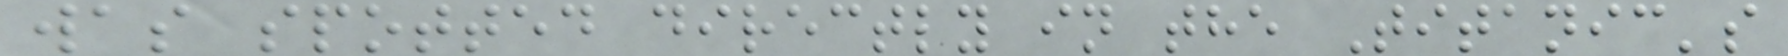was spotted directly in the Titanic's
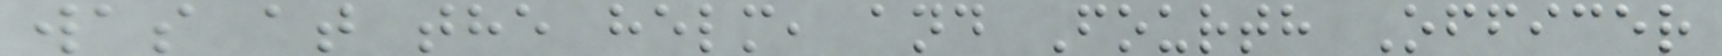was at the helm, and Fourth Officer
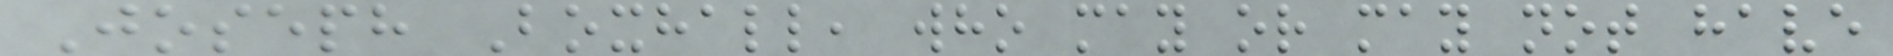Joseph Boxhall, who may or may not have
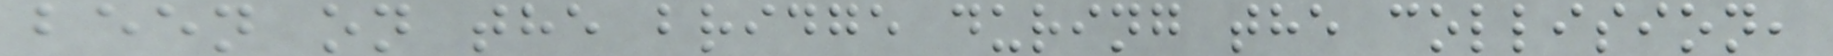been on the bridge during the collision,
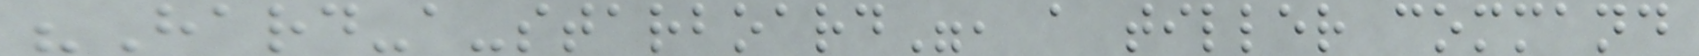"Hard-a-starboard", a tiller command
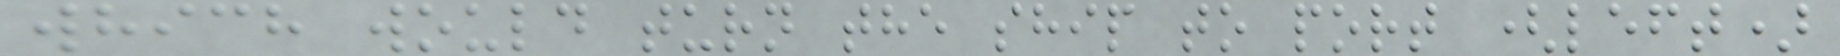which would turn the ship to port (left)
